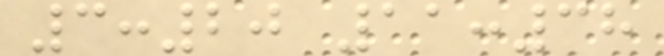3:20 11:38
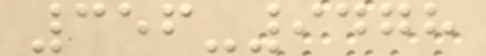356-9478
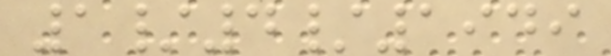1/4/1949
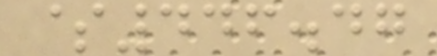$446.47
